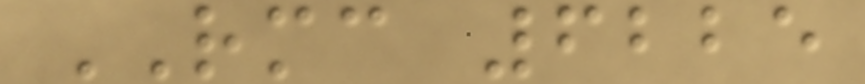RMC 6225
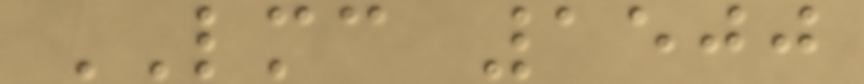LMC 1500
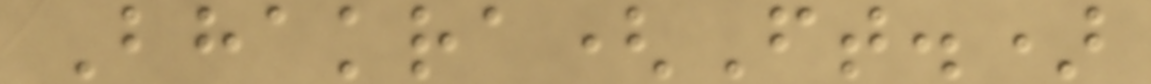Bhakra(Ft.)
